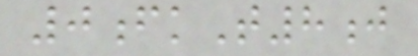0fkT8j
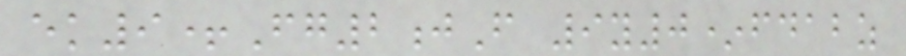ek9+Fg2jF 9y0*fdabz
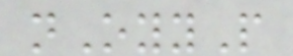nOyyP
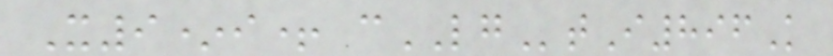X9*i+ cLGtI896K
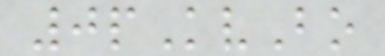0pKvBo
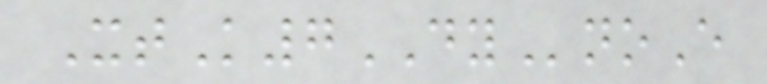XtK7DYnoE
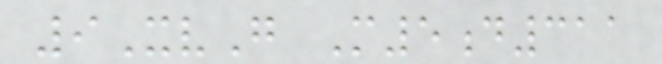9XvG M5d311
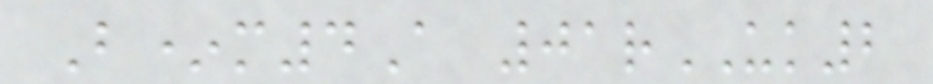B*m4A 01rUK2
